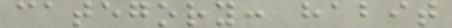category: habit
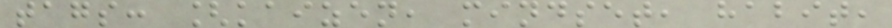tags: [kaizen, mindset, habit,
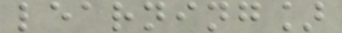learning]
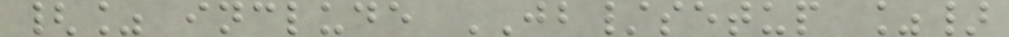{% include JB/setup %}
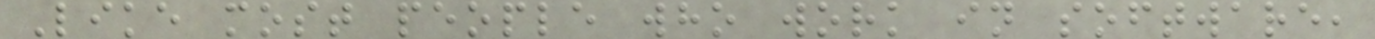Like most people who work in software,
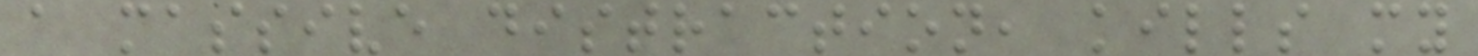a massive distraction, kills my
